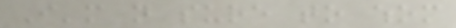I'm not sure to whom
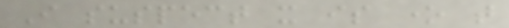I suspect it is one that
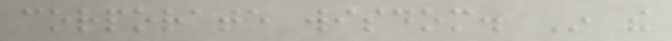corporate wisdom. In the
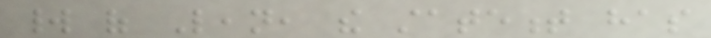world of Lean, the statement has
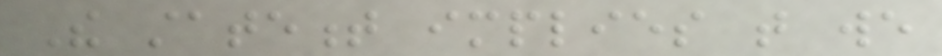The statement implies that we
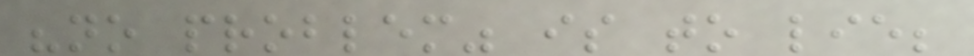"no problem" is to lie;
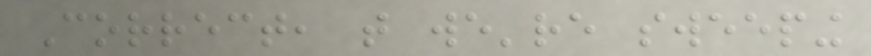Correct, that we're sweeping
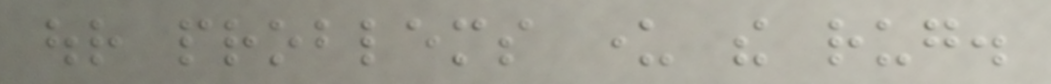our problems under the rug.
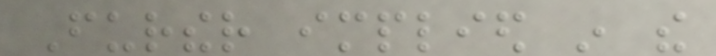Further implied in the
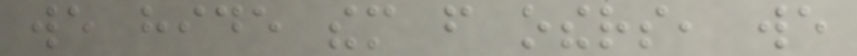we hide them from others, we
